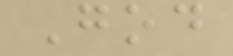God
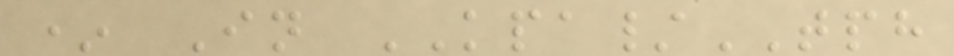* In KPA/TPH
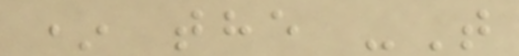* the -T
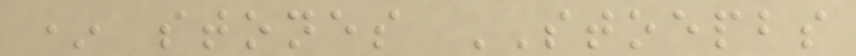* stones STOEPBS
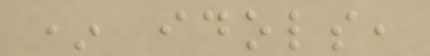* idols,
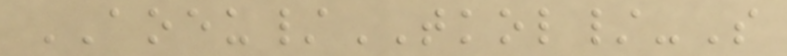AOEU/TKOL/-S
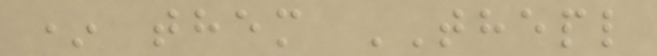* them THEPL
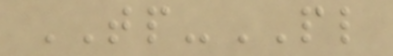TP-PL
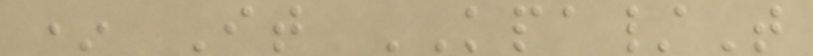* It KPA/T
